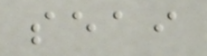seai
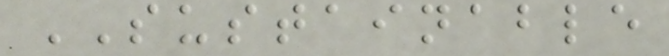SUSTAINABLE
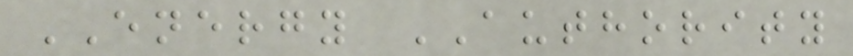ENERGY AUTHORITY
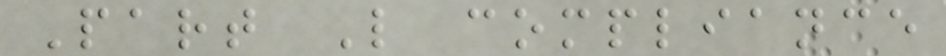Part L compliance
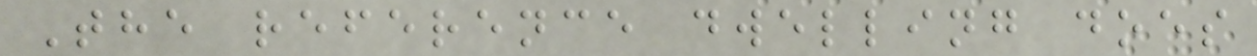The reference dwelling does
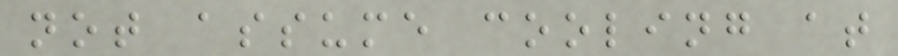not assume cooling at
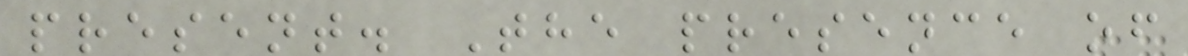present. The presence of
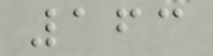163
